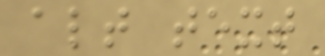alt text
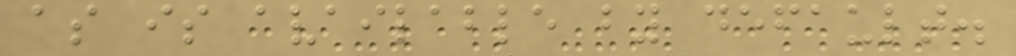as is available by default.
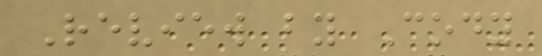Review by Cody
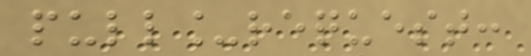pull_request:
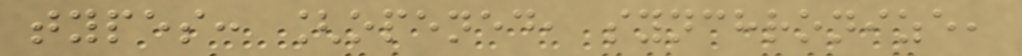types: [opened, synchronize,
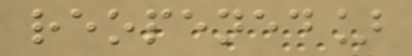reopened]
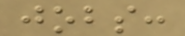jobs:
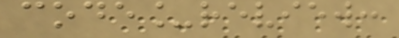code_review:
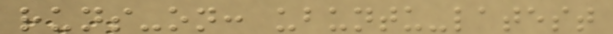runs-on: ubuntu-latest
